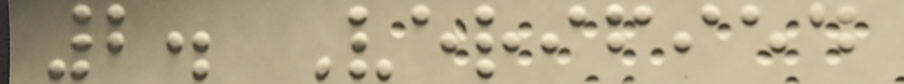2. Verified
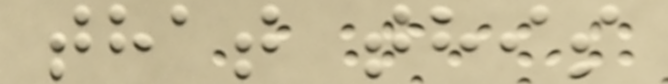that this
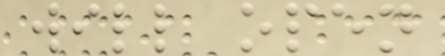will open
